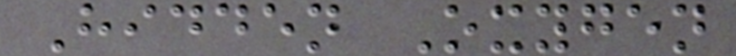Hidden Oxygen
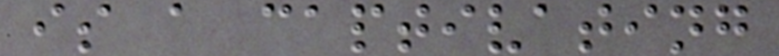is a captivating
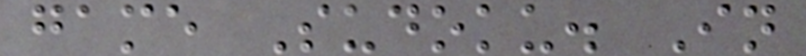game Sudoku. In
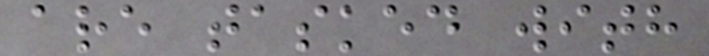are tasked with
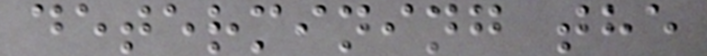determining the
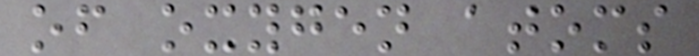of oxygen atoms
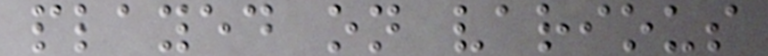played on various
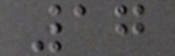17
